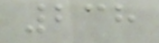238
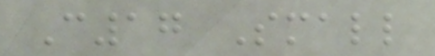C17 Small
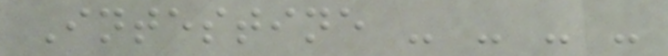Intestine - - - -
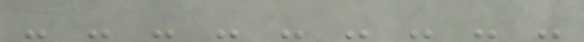- - - - - - - - -
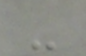-
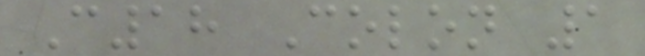C18 Colon 1
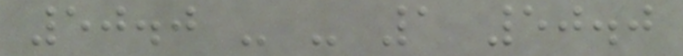50.0 - - 1 50.0
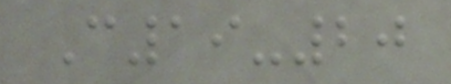C19-20
